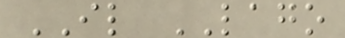IL LAGO
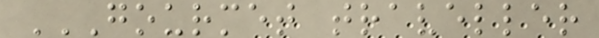GOURMET TRAVELLER
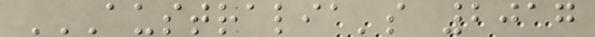AUSTRALIA'S 2017
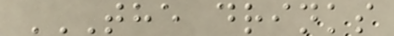THE DRINKS
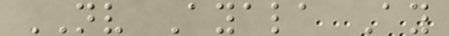NV Ayala Ay
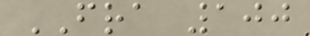FRA 100
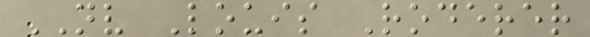NV Louis Roderer
